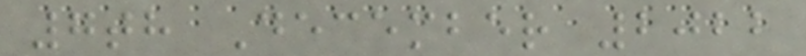7th December 2022
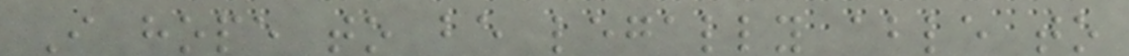I hope to be legally able to
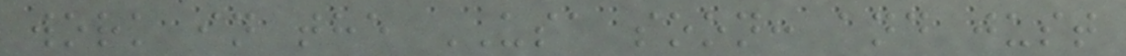work in the USA soon: and just
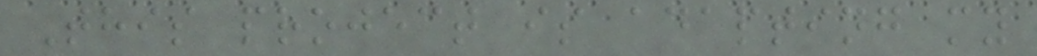This project is adapting my
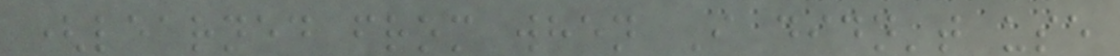(learned from when I didn't use
